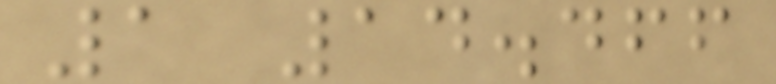1 14.466
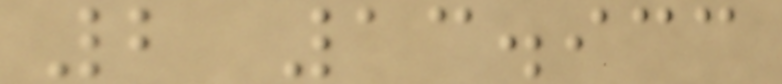2 13.933
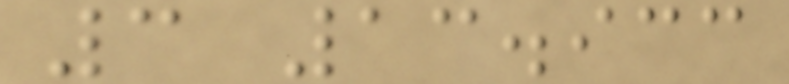3 13.933
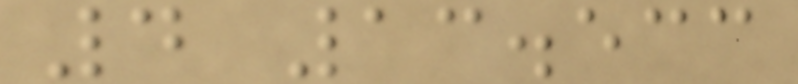4 13.533
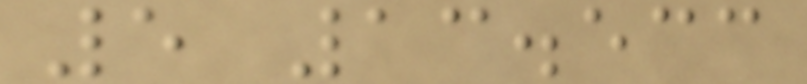5 13.533
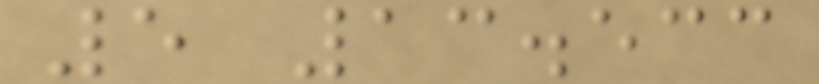5 13.533
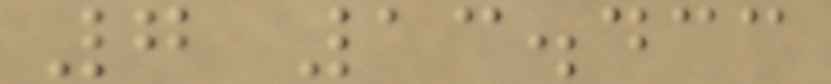7 13.433
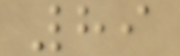89
